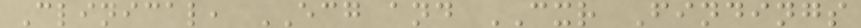Clinical, ECG and CXR Findings
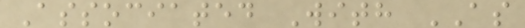Associated With AS
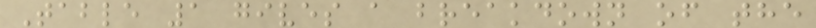Table 1 gives a breakdown of the
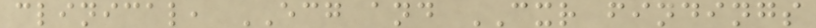clinical, ECG and CXR findings
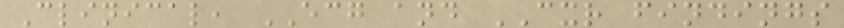Clinical, ECG and CXR findings
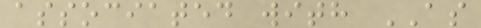associated with AS
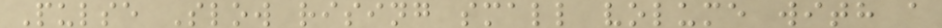Pulse Slow rising small volume with a
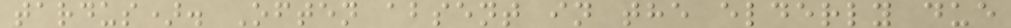tardus). Often absent in the elderly due
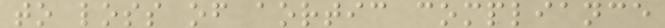to loss of aortic compliance
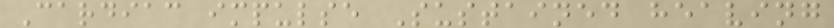Cardiac impulse Sustained heaving
